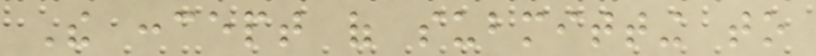The concept of submitting to
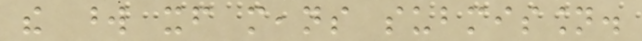the word itself means submission.
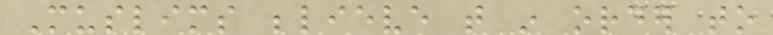Muslims believe that in order to
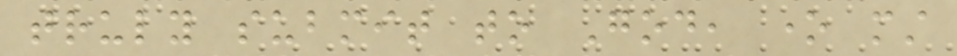truly submit to God, one must
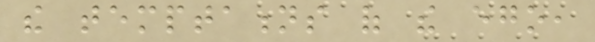the temptations of the ego,
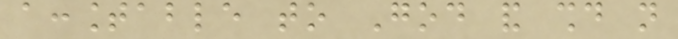accountable to God and should not
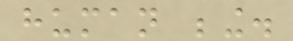human being.
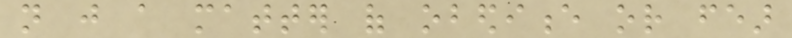not just a matter of obedience or fear
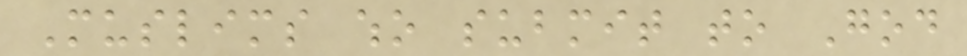Muslims who submit to God
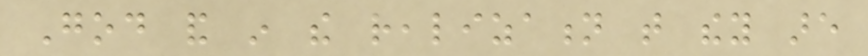God and in the realization that they are
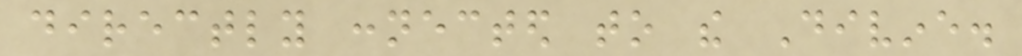directly connected to the Divine.
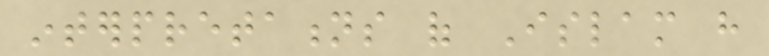interpretations of Islam have
